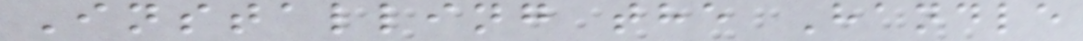Installing the Handle
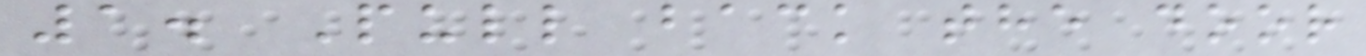1. Pull back the door
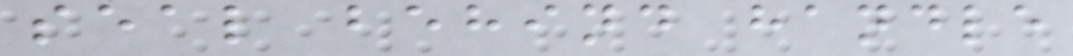seal behind handle
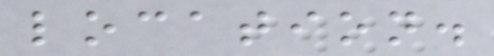location.
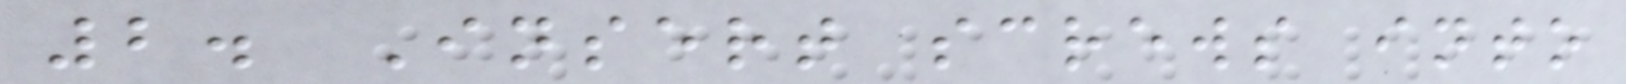2. Insert screws into
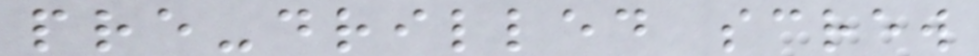pre-drilled screw
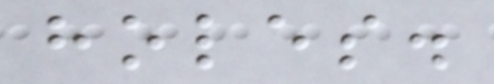holes.
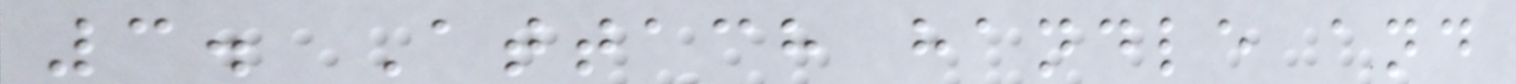3. Attach handle and
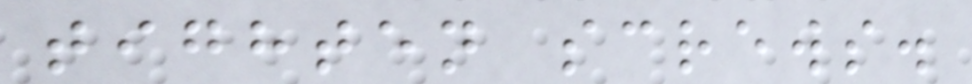tighten screws.
